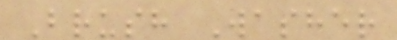Brush Washer
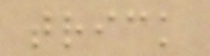trick
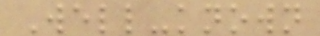Well-known
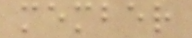member
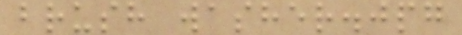brush washer.jpg
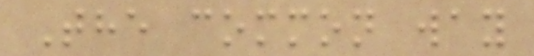The common way
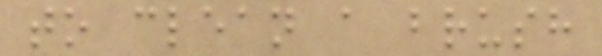to clean a brush
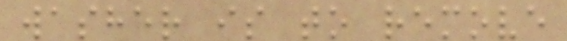washer is to remove
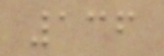136
